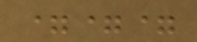===
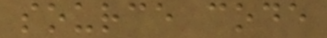source code
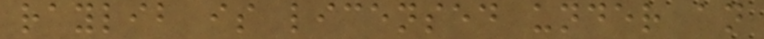raylib is licensed under an
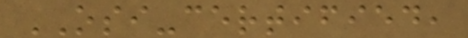OSI-certified,
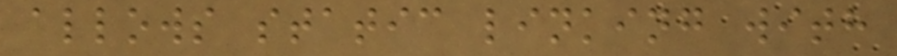allows static linking with
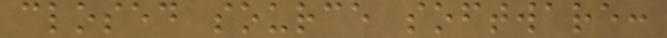closed source software:
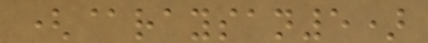(@raysan5)
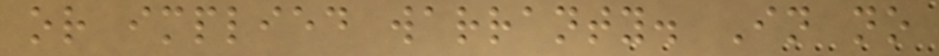or implied warranty. In no
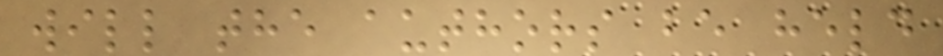will the authors be held
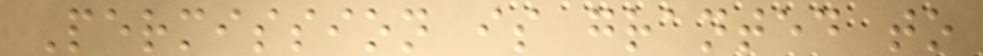Permission is granted to
